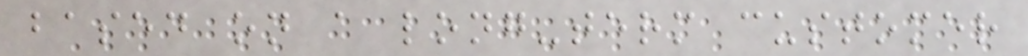based on a long-term customer
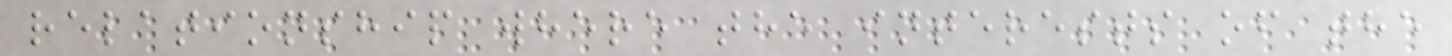relationship where the interests of the
